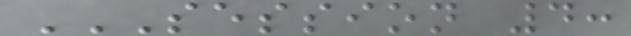SESSION 4:
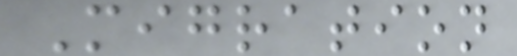Migration
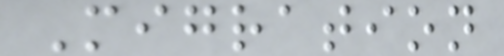Migration
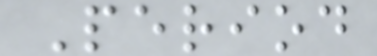Period
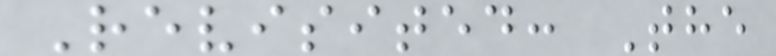Revisited: The
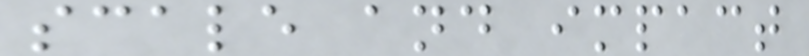scale and impact
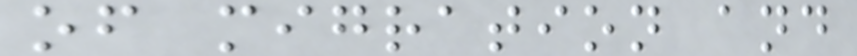of migration and
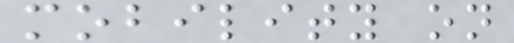mobility on
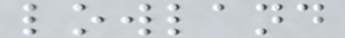lowland
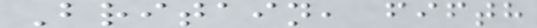Britain, fifth
